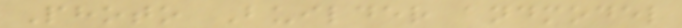Photo Builder andmodel
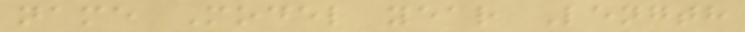name Model year Length
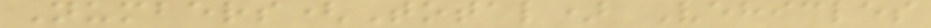Numbers(Total) Vehicles
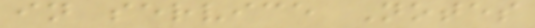in service Notes
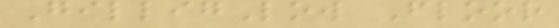GilligLow Floor
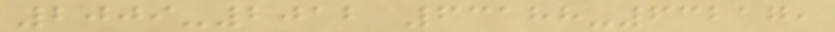2009-2012 63188-63217,
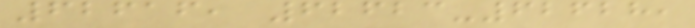62616, 62623-62628,
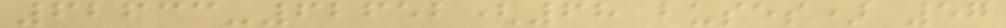62633-62652(68 buses) 57
